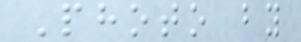Photo by
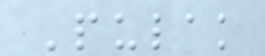Pulak
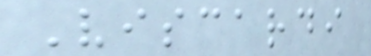Viscardi
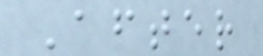After
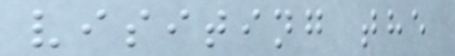visiting the
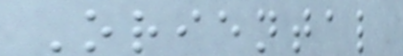Oriental
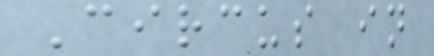Circus in
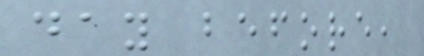day before,
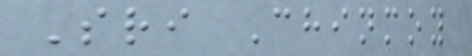Sri Chinmoy
